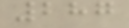287
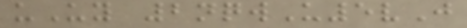uUy 2nqwU5vJ
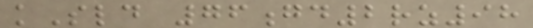kSld 76gd2rz98
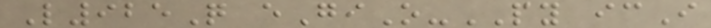L925Q eGiO-PY icI
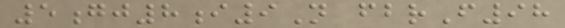5gj8i9N fbrF98
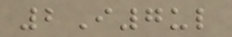2I7ul
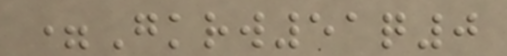=Gkrw51q0
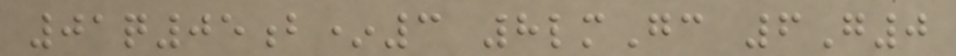01q05b*3 8lmGc 6G0
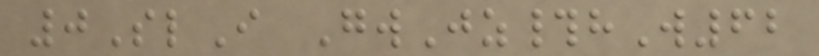0SlI GwJz#hW62
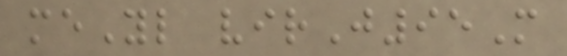meYl virJ95M
